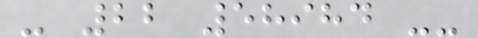- 22 58984 --
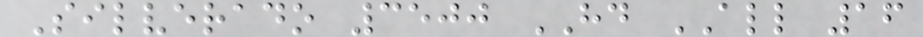Silverado 3500 HD ALL 16
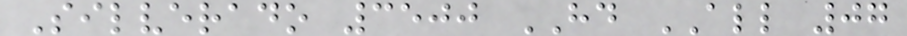Silverado 3500 HD ALL 07
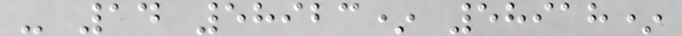- 14 58923* 58918*
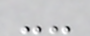--
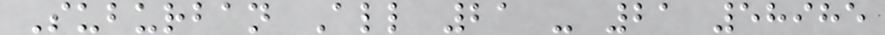Suburban All 21 - 21 58985
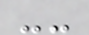--
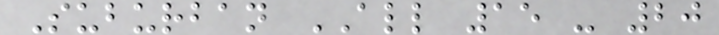Suburban ALL 15 - 20
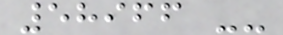58966 --
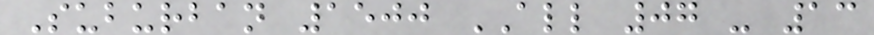Suburban 1500 ALL 07 - 13
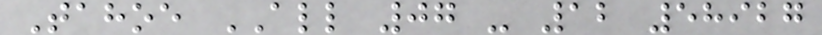Tahoe ALL 07 - 12 58927
